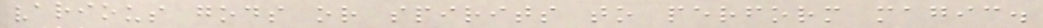various gods or spirits to perform magic.
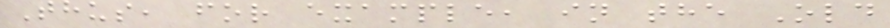Thus, for example, in the Old
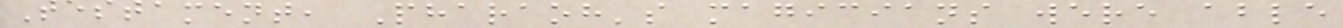Testament, Pharaoh's magicians were able
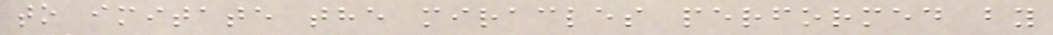to imitate the miracles performed by
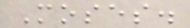Moses.
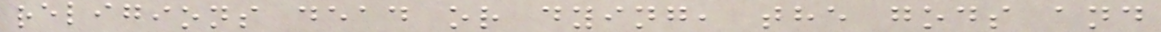religions dead or dying, the gods and
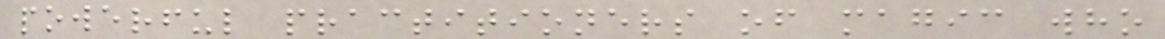powerful practitioners of magic who
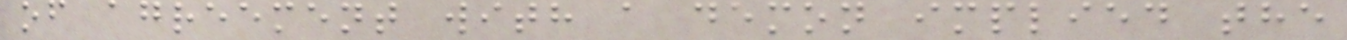of agreement with a demon implied the
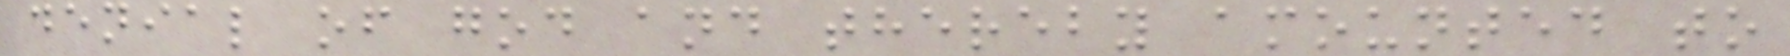denial of god and thereby amounted to
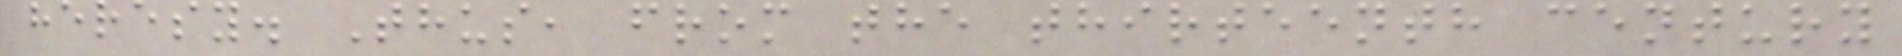heresy. Thus, from the thirteenth century
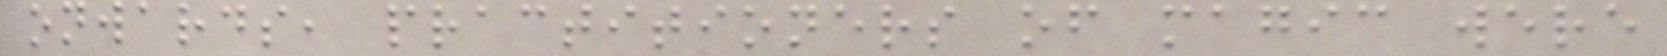onwards, practitioners of magic were
